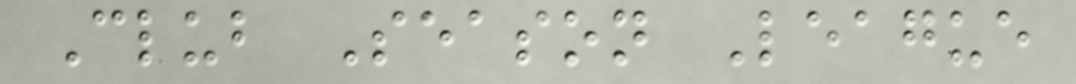Club Season League
